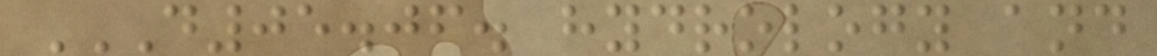D05.06. HYDROLOGY AND
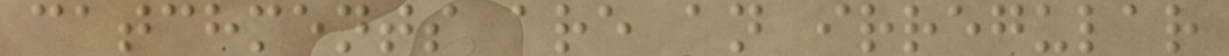catchments are an irregular
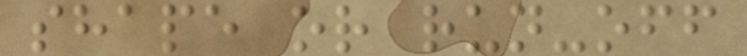shape or run-off
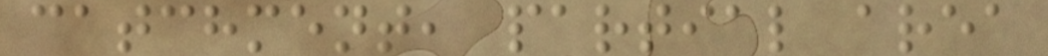catchment, partial area
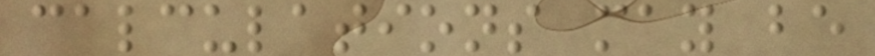calculations may be
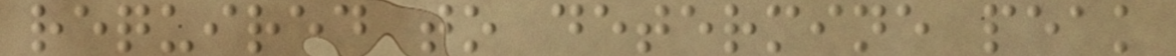required to determine peak
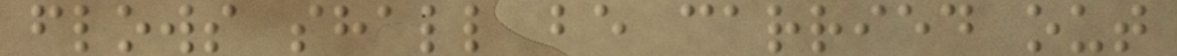flows shall be carried out
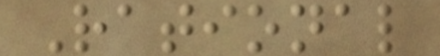Rational
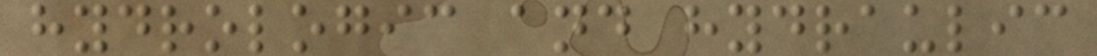hydrologic and hydraulic
